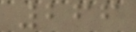266
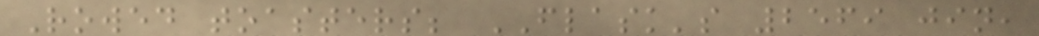Rowed toasters; FLASK's 2569 jin,
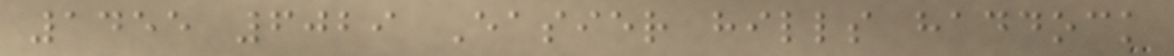1455 6029 Easier hills haddock
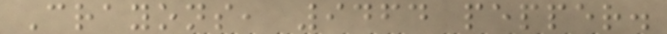Crayons, 9464 pepper.
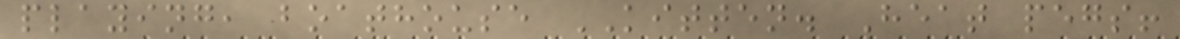playing, boathouse KITTEN. Heat pegs!
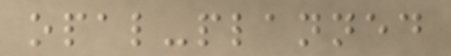opal-planned
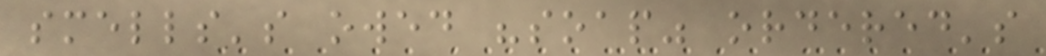smells's owed "soap" ordered's
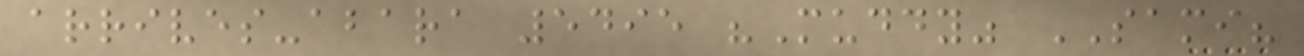arrives-abara 5495 "Muddy" SAMI?
